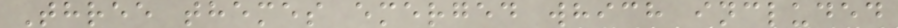Three themes emerged which included
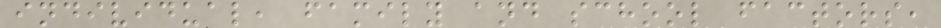individual, family and school factors,
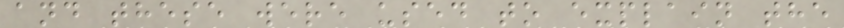and these were used to explain the
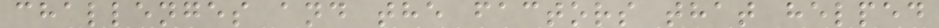challenges and the factors that helped
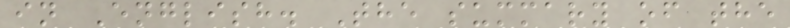in English. The summary of the
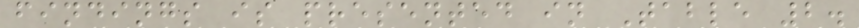findings is presented in Table 2.
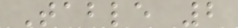Table 2
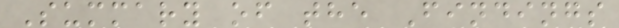Summary of the Findings
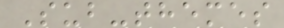Sub-themes
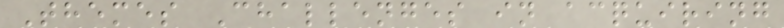Themes Challenges in acquiring
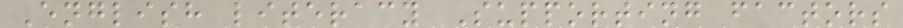English literacy Supporting factors
